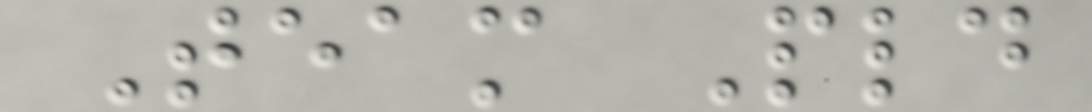Team Pld
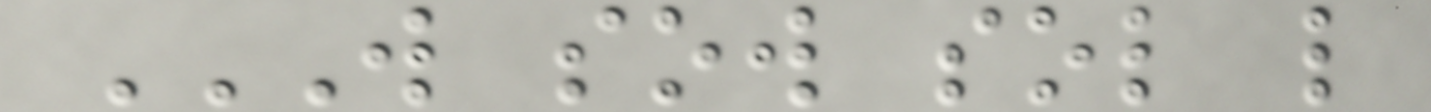W SOW SOL L
